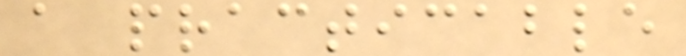a practicable
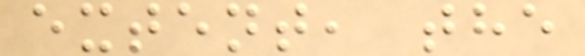extent, the
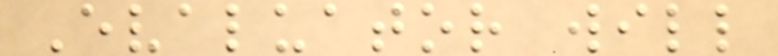Evaluator will
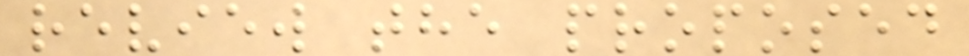review the proposed
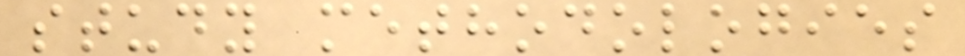study methodologies
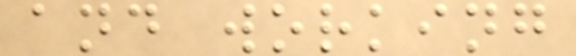and working
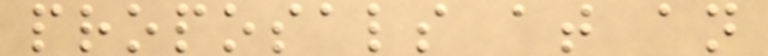proposals at an
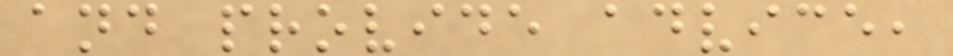and provide advice,
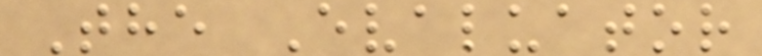The Evaluator
